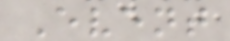Event
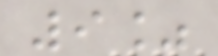9%
